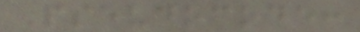Pseudocode:
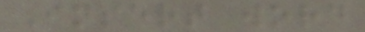Insert word
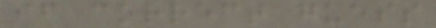if correct guess
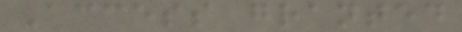Access granted
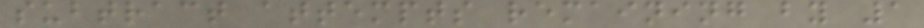subtract attempts remaining by 1
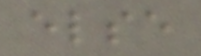else
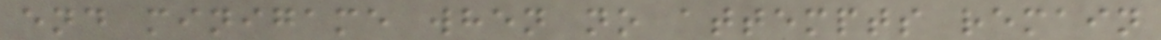end minigame when no attempts remain
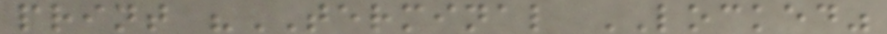print "TERMINAL LOCKED"
